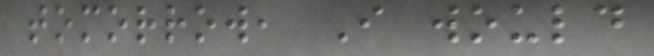tomorrow, I would
